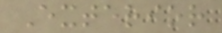Exterior
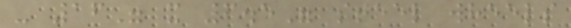- 16" x 6.5" steel wheels
